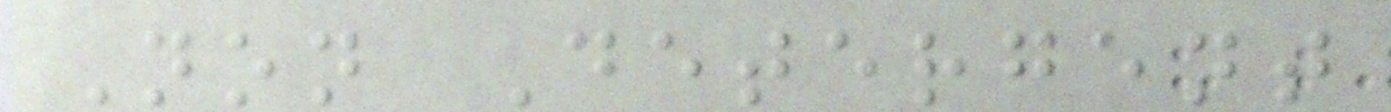Non Detergent
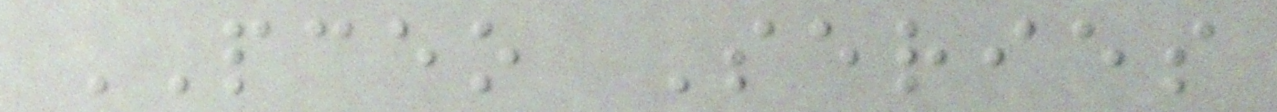PCEO Series
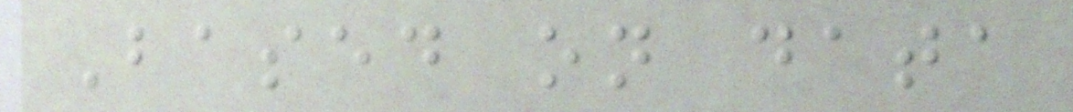Based on data
